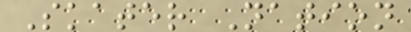Skater Nation
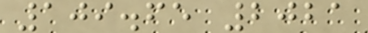109.65 2021
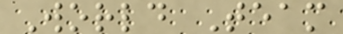World Team
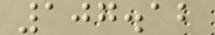107.12
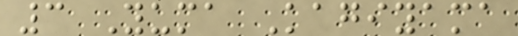3 Yuma Kagiyama
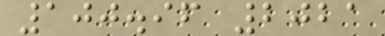100.96 2021
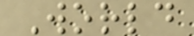World
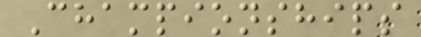Championships
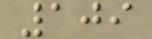109
